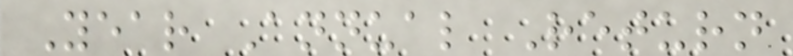Year Annual Return
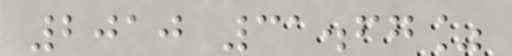2010 31.67%
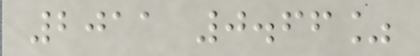2011 0.66%
